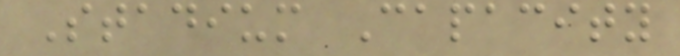Stadium Capacity
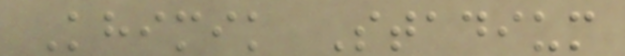Khimik Stadium
